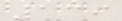139
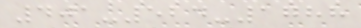401-524-1788
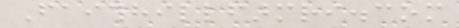Faithhillfarmri.com
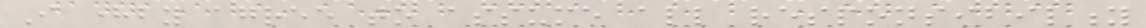I hereby agree to assume all responsibility
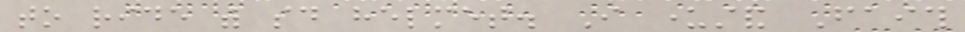to ride with said helmet. I understand Faith
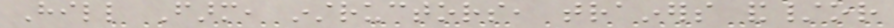Hill Farm, instructors, trainers and/or
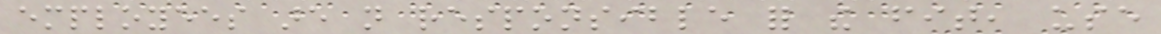employees are not responsible for the fit, use
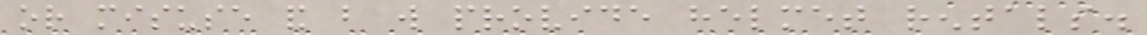or misuse and but will provide helmet rentals.
